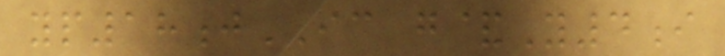yp18jIC g&Y4i
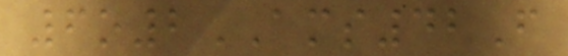6o2AMS42F
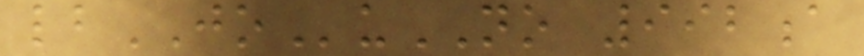lbJOuNO 992a
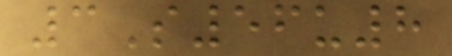3S56u8
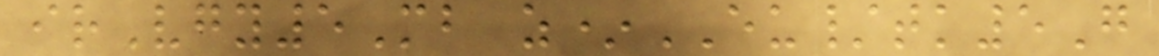irVgy5Mb z*EU/tk5G
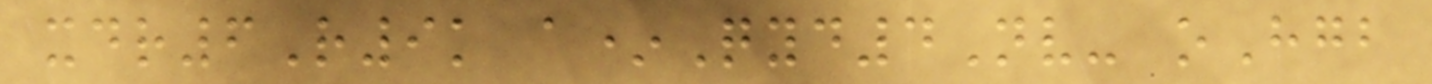xdr6R9k a*Qyd4Nv- oHgb
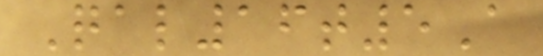Qal16t5A
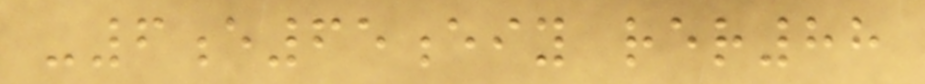-6e65eiy rer88
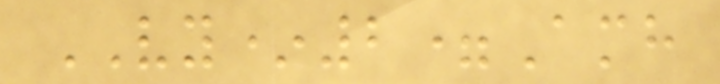VY*2=Amh
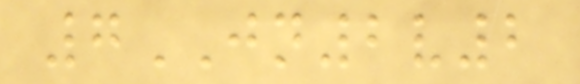7JN2v2
